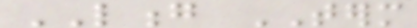LONG TERM
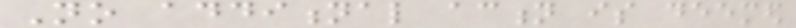No additional action is deemed
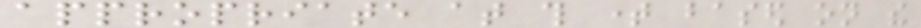appropriate at this time based on the
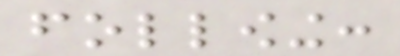following:
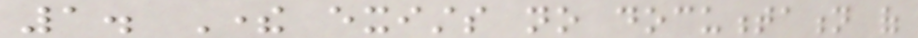1. There exists no documentation of
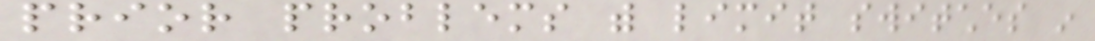prior problems with limit switches in
